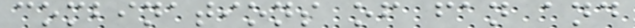combinations of fan and
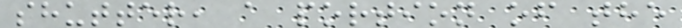shutter, a portion of the
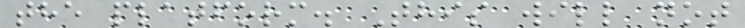the platform. This will not
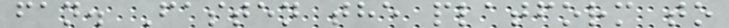fan. Fasten the platform to
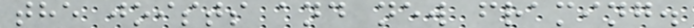the joists and new framing.
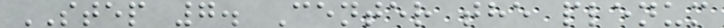STEP 7. Center the plenum
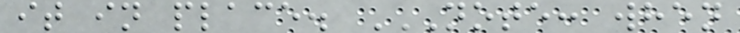it in place. NOTE: WHEN
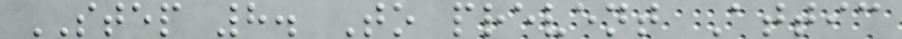STEP 8. To prevent Attic
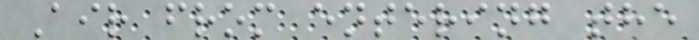Air from entering the
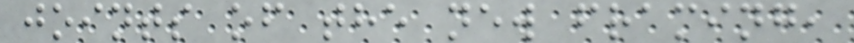joints of the new framing,
